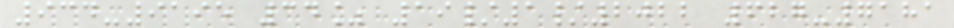934-9195 34% 19/1/2022 627-7181
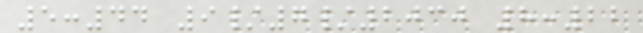5:44 9/7/2030 8:22
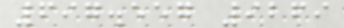697.557 9269
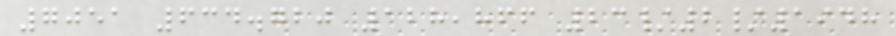7051 634.720 128,866 23/2/1948
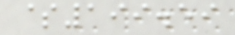$199.59
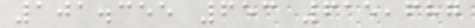101.355 653 615,687
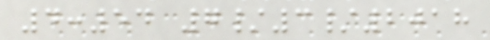4:54 7/3/2018
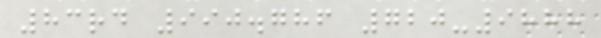83rd 990.786 720-9888
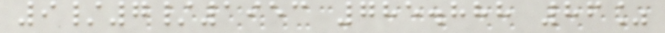9/7/1953 785.888 86%
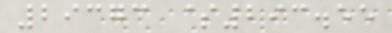29373 $293.55
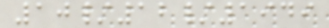10/12/1949
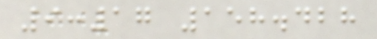9:17 158.428
